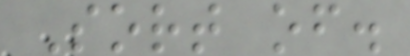Sort of.
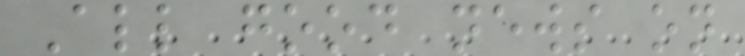All good news on
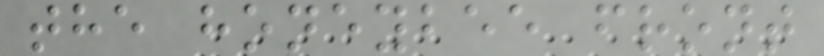the honeybee front
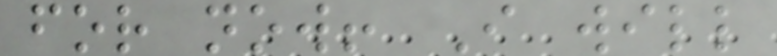for now! I will
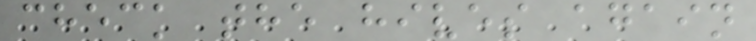check the hives again
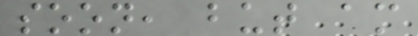soon, but am
